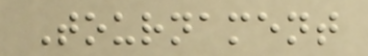Tournament
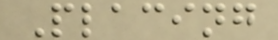Placing
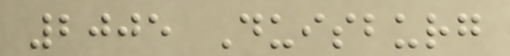2005 Duisburg
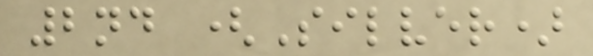2nd (Silver)
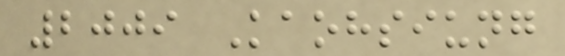2009 Kaohsiung
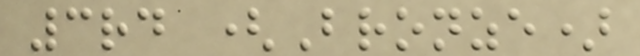3rd (Bronze)
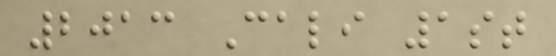2013 Cali 1st
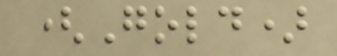(Gold)
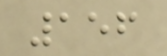156
